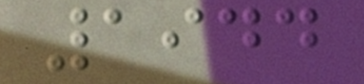1944
